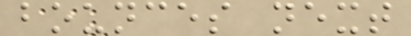bounces next
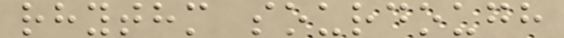rhythm sourdough
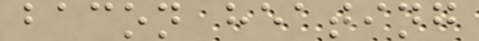bacon heating
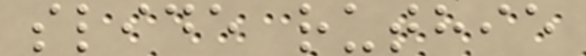slide ruthie
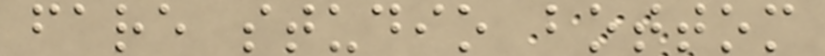fare studio bottom
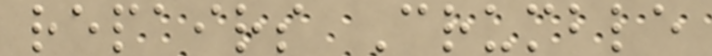repairs Crumble
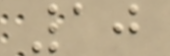10
